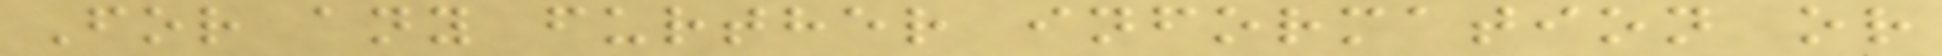For any further information or
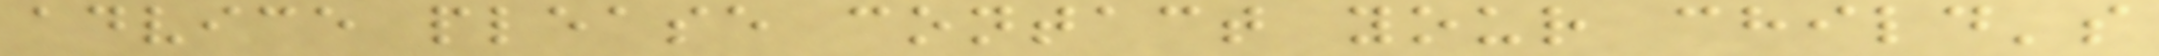advice please contact your child's
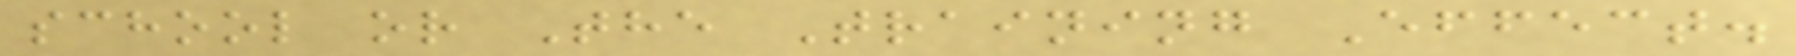school or The Training Effect.
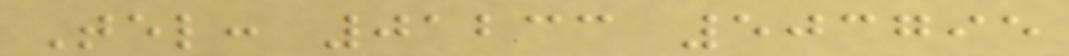Tel: 01233 503795
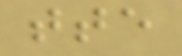tte
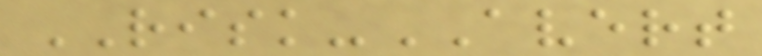RISK-AVERT
